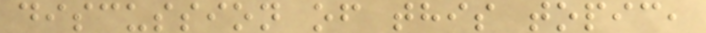discussion of this topic,
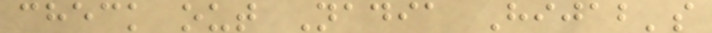check out Nadia Hijab's
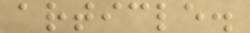article.
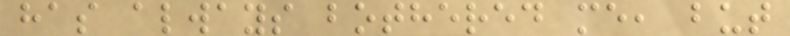has always bothered me, but
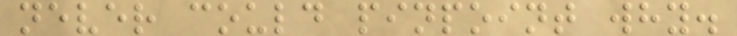never could pinpoint why.
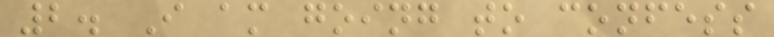2. I am going to confess
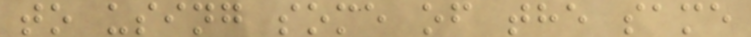to using some of the same
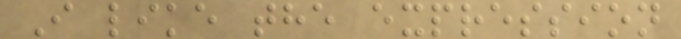I like the expression
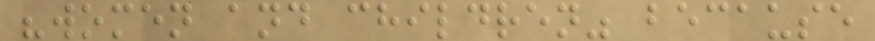"women and children" because
